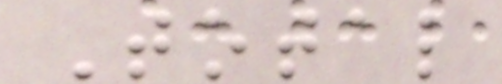Total
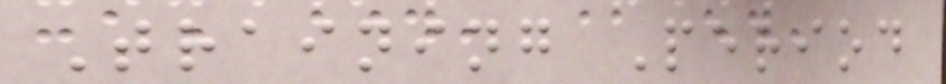Training Period
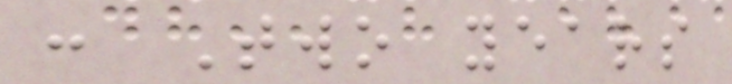: Two years
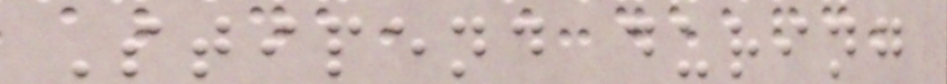Stipend during
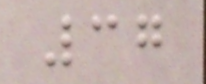37
